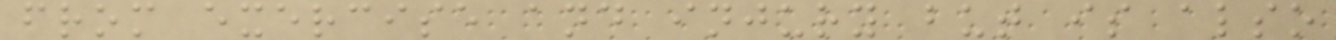from exercise and injury but is also
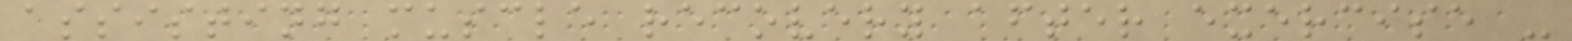assisting muscle recovery after exercise -
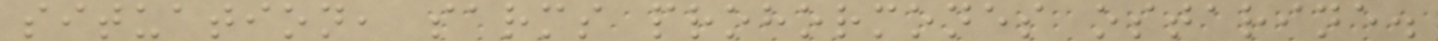situation, sarms prohormones ostarine.
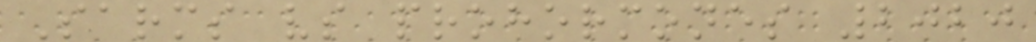Sarms vs prohormones 2020
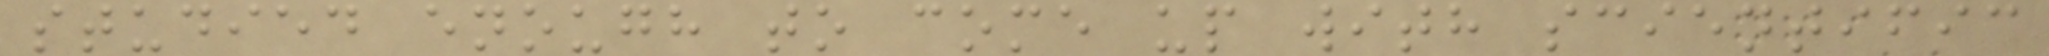studied enough to come up with scientific
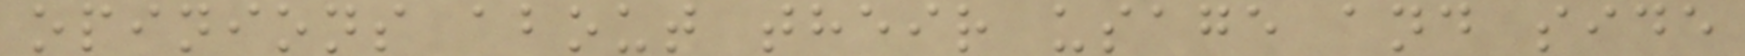opinions about their usage and side
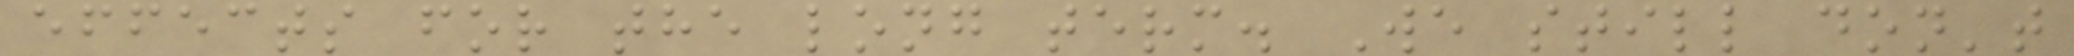effects for the long term. We still don't
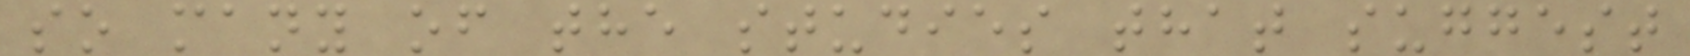so many of the studies that suggest
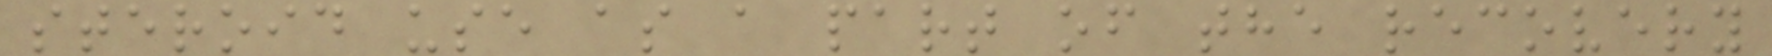steroid use as a part of the recovery
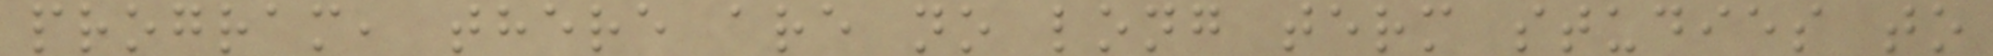program, there are no long term studies to
